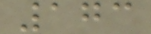173
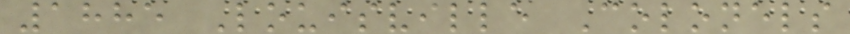1885 Louisville Colonels
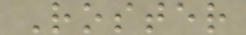Roster
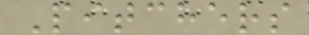Pitchers
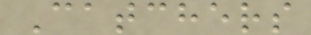Catchers
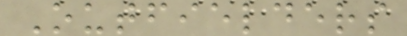Outfielders
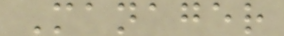Manager
